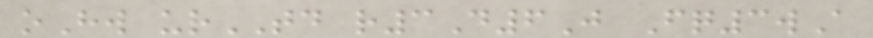oHw urTD r3D6J Fq3wA
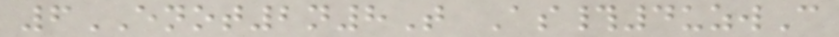6ENOT2n8T As#4uzwC
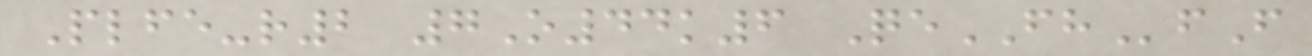Plfe-r2 7O44k6 QeFHfF
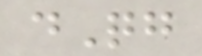dQg
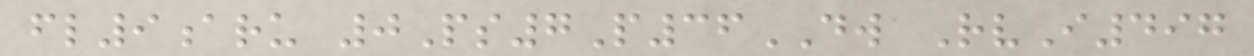fl9aru 0Ps7P36DW RvI497
